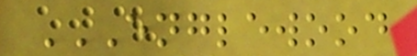ENGLEWOOD
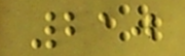210
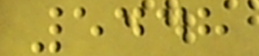5448
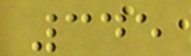345
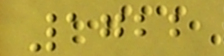1722
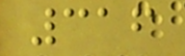316
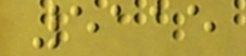5115
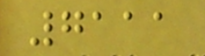7111
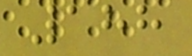188
